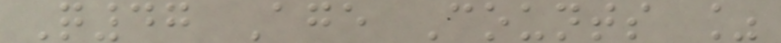Q47 Age Counts %
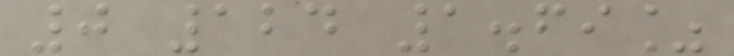0 124 1.69%
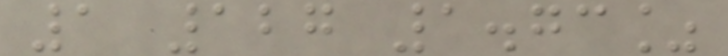1 127 1.73%
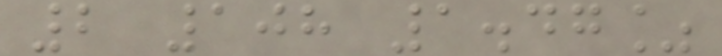2 108 1.47%
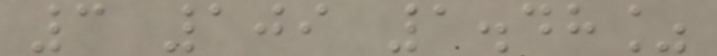3 109 1.48%
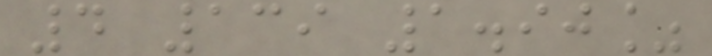4 139 1.90%
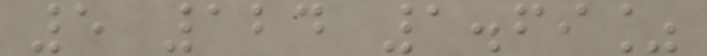5 124 1.69%
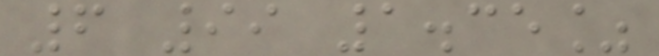6 99 1.35%
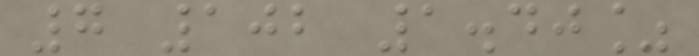7 102 1.40%
